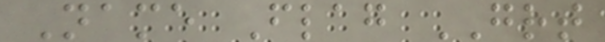Name Flag GRT
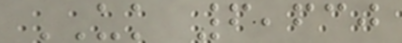UK 6,630
